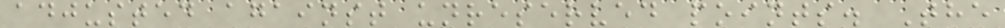adjusted against unreserved points. The
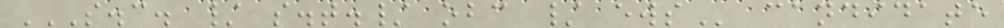S.C. / S.T./ OBC / EWS candidate
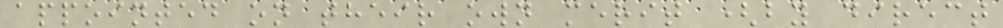appointed on their own merit (by direct
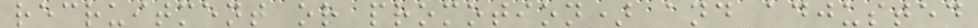recruitment or promotion) and adjusted
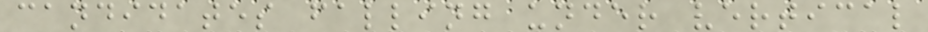candidates falling under vertical
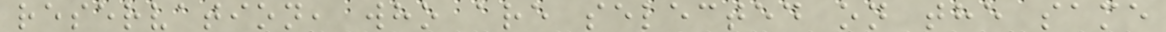reservation, who are selected on the same
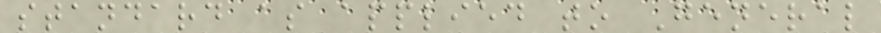standard as applied to General
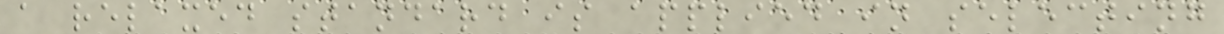a relaxed standard is applied in selecting
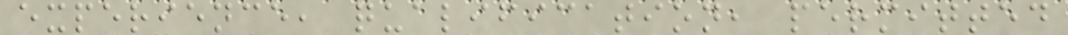experience, qualification, permitted
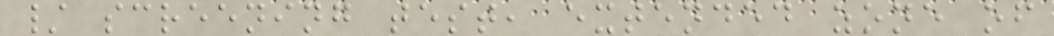/ screening test, extended zone of
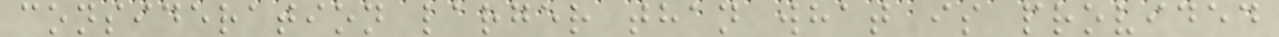consideration larger than what is provided
